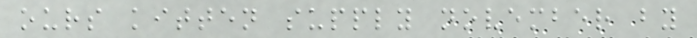ours kitten supply november by
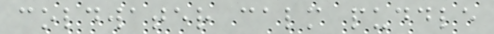coldwater calm puddle
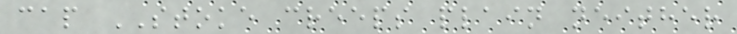cap STOKE creeps plain neither
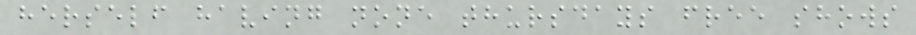herself having none thursdays free shows
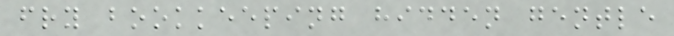fry bookkeeping hidden gentle
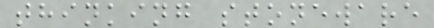thinking stoneware
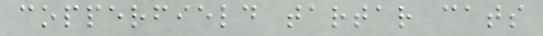copperfield tartar cats
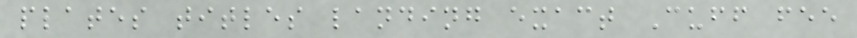plates titles landing exact Cuff fee
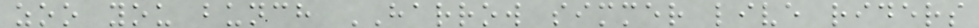zoo you bunch HARROW simmer live riders
